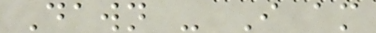Dawn - I am
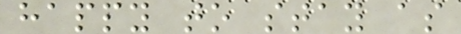happy to stay as
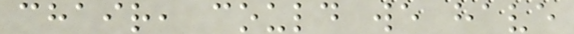chair, could we have
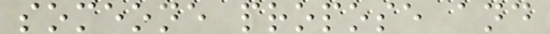someone propose and
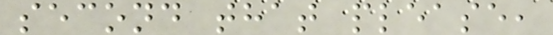second that please,
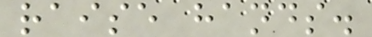raise hands.
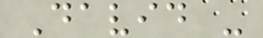David -
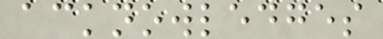acknowledges
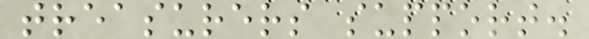treasurers support.
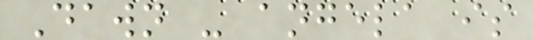Dawn - angela is
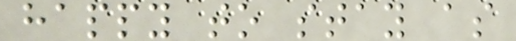happy to stay as
